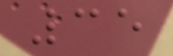35
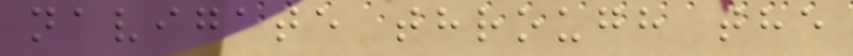navigate through the
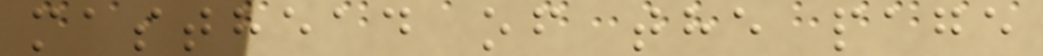masthead of the page
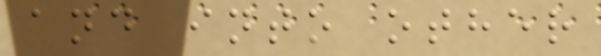and into other
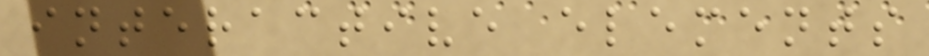interactive elements
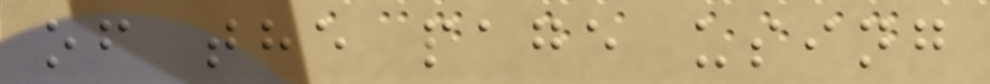of the page using
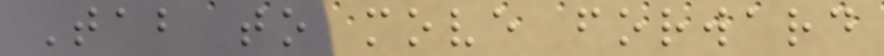Tab to move forward
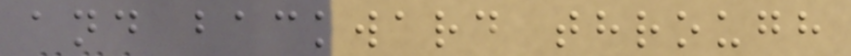and backward through
